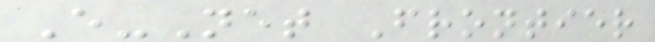E-Net Frontier
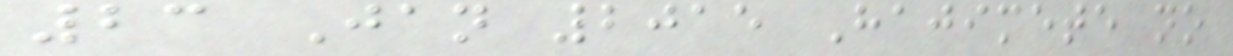23 Jan 2015 Hajimete no
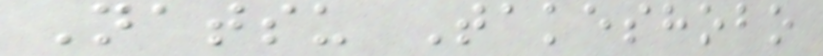Natsu Takeshobo
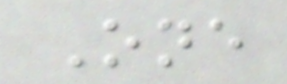One
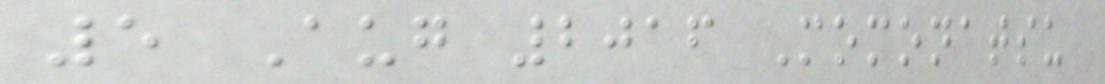5 Aug 2016 Momonatsu
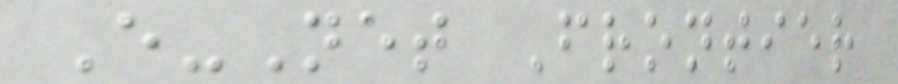E-Net Frontier
